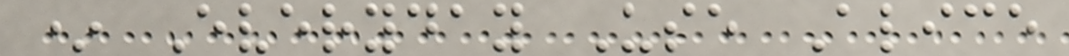* Everyday Use Alice
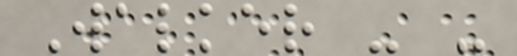Walker - -
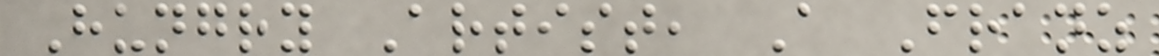Hungry Artist, A Franz
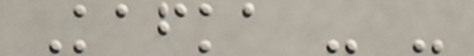Kafka - -
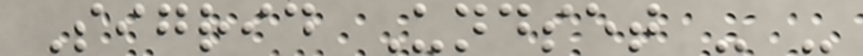Sigrid Undset - -
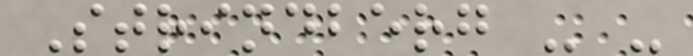Strindberg - -
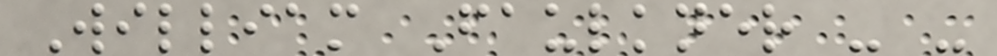William Faulkner - -
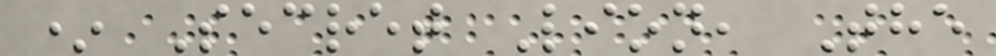* Secret Lion, The
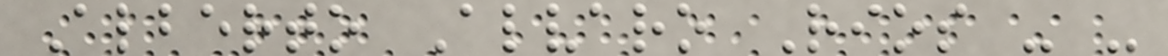Alberto Alvaro Rios - -
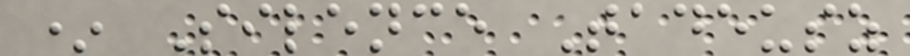* Silence Tadeusz
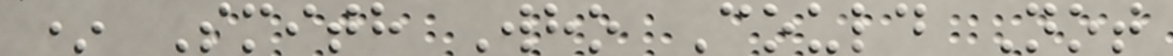* Smith Who Could Not
